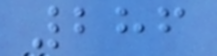286
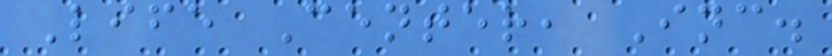Life Center, Inc.
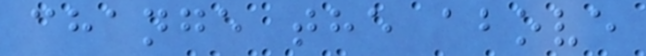change the above
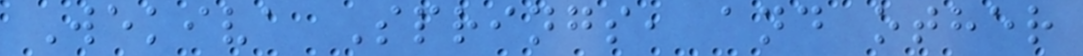Wekiva Springs, and other
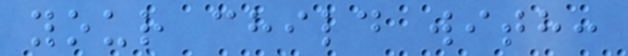your child with:
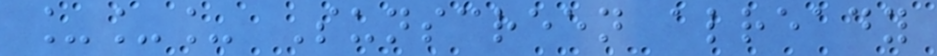___ Sunscreen already
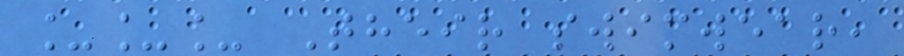___ Their swimwear,
